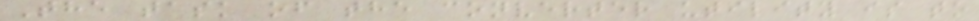The task of the converter utility is to
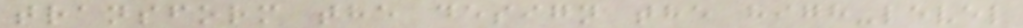transform the design the high-level
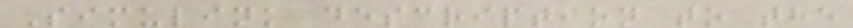Simulink description to the
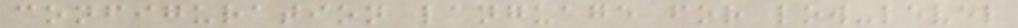configuration language for low-level
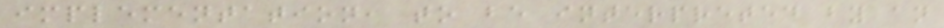implementation, to be interpreted by an
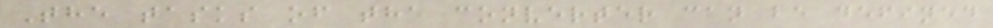The tasks of the converter can be defined
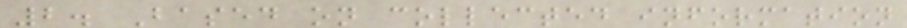2. Based on collected information
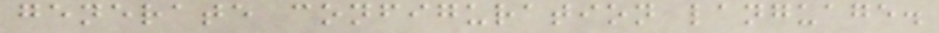generate configuration language.
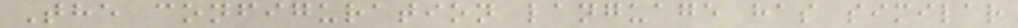The configuration language has similar
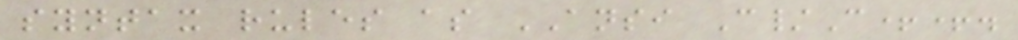syntax rules as ANSI C/C++.
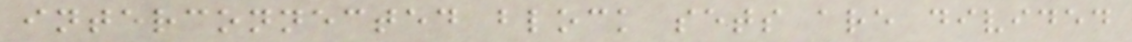interconnected block sets are divided
